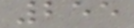255
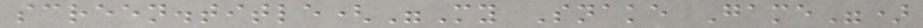screen.title("My Snake Game")
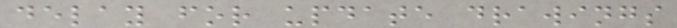delay for update drawings
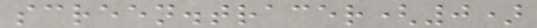screen.tracer(0)
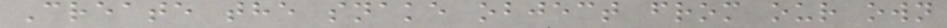Create the snake object from our own
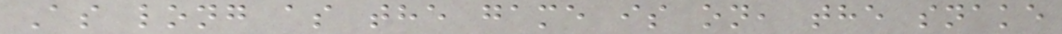As long as the game is on, the snake
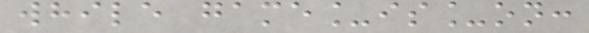while game_is_on:
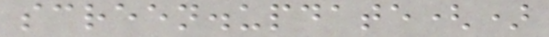screen.update()
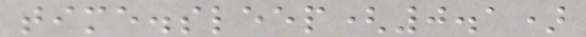time.sleep(0.1)
